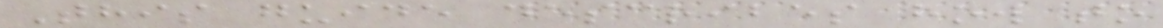This guide describes how to
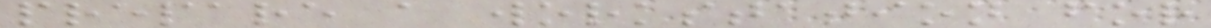prepare a workstation for
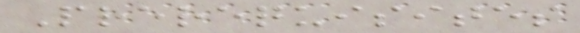Prerequisites
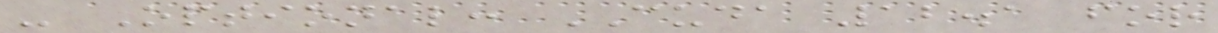- Optional: CUDA 12.1 for
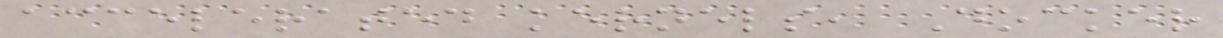accelerated kernels, Docker
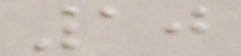10
